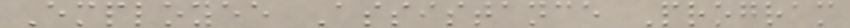Employee Assistance Program
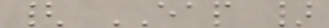{ EAP }
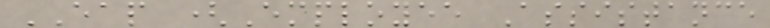EAP (Employee Assistance
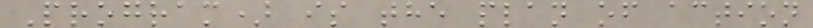Program) is the plan of action
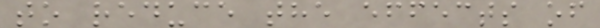to reduce the effects of
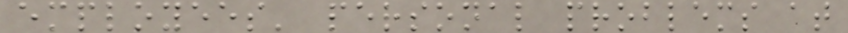employees' personal problems at
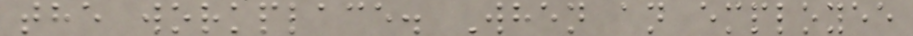the workplace. When an employee
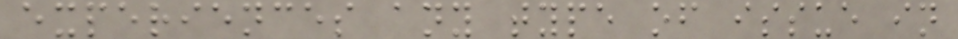experiences any type of issue in
